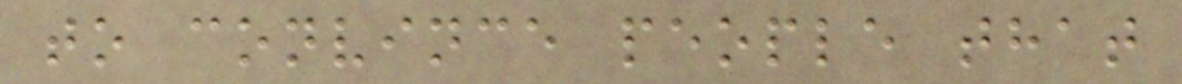to convince people that
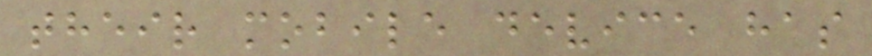their mobile device has
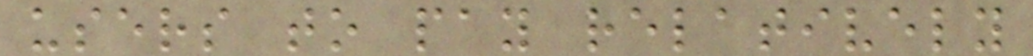users to pay relatively
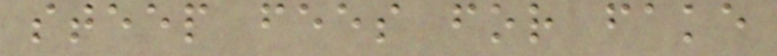steep fees for fake
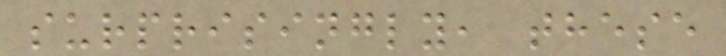surprisingly, these
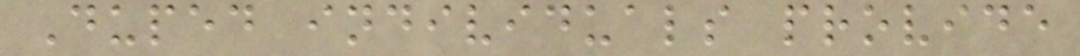Duped individuals provide
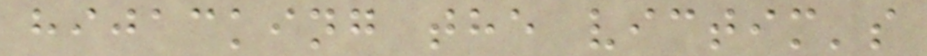hijacking the victim's
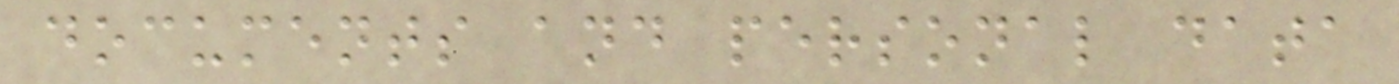documents and personal data
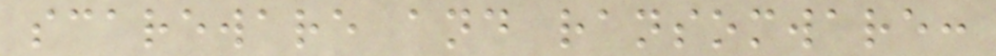scareware and ransomware:
